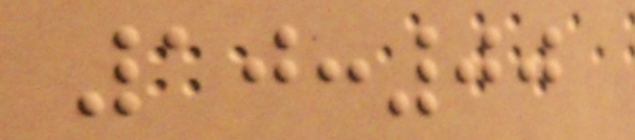10:00
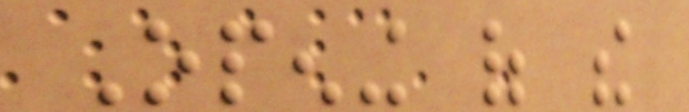Opening of the
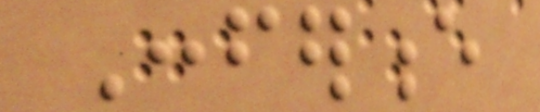Conference
